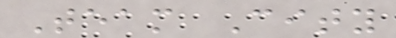Team City
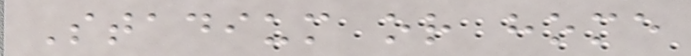Stadium or home
